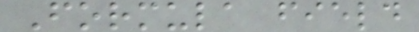Formula field
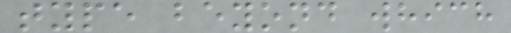type beyond which
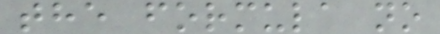the formula no
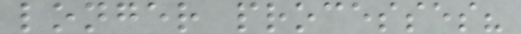longer processes?
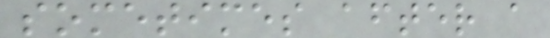sometimes after a
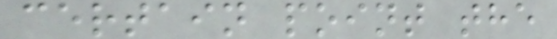certain point the
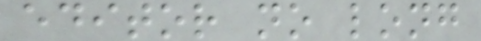editor no long
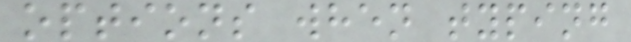options when typing
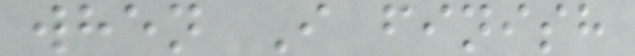when I finish
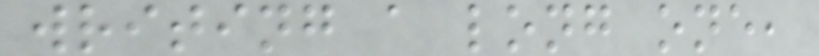writing a long one,
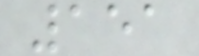151
